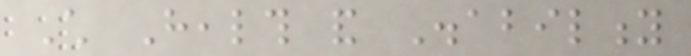Child Health and Disability
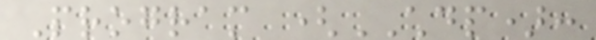Program (CHDP):
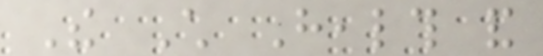The Child Health and
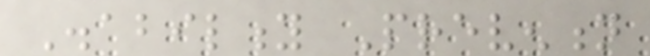Disability Prevention
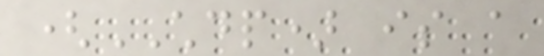(CHDP) is a
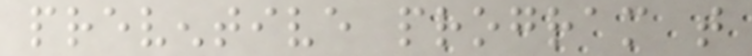preventive program that
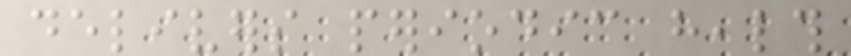delivers periodic health
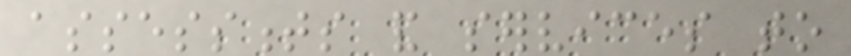assessments and services to
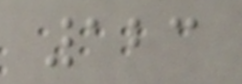123
